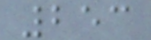253
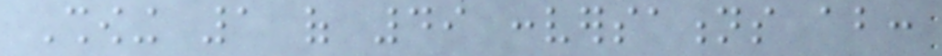Showing 1 of 49 conversations about:
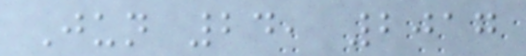Jun 24, 2017
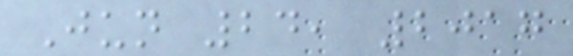Jun 24, 2017
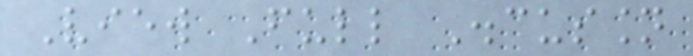View Full Discussion
